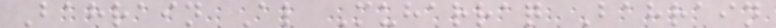Bahrain Al Muharraq Bahrain
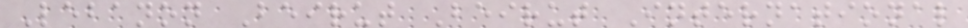Lebanon Beirut Beirut International
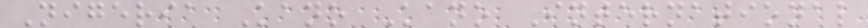Nigeria Kano Kano International
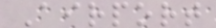Airport
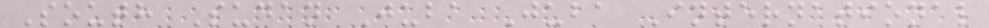South Sudan Juba Juba International
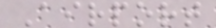Airport
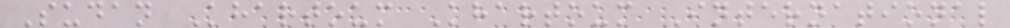Sudan Khartoum Khartoum International
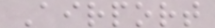Airport
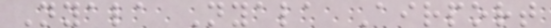Nyala Nyala Airport
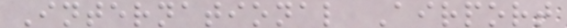International Airport
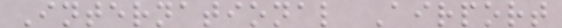International Airport
